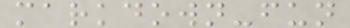markdown-fun
